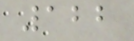122
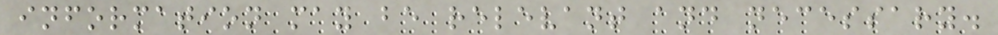information may be relevant and necessary.
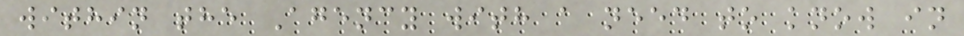within the Agency with a need to know in
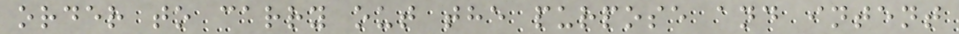order to carry out the purpose and intent
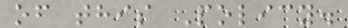of this Policy.
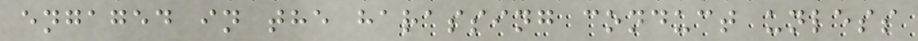engaged in the harassing conduct unless
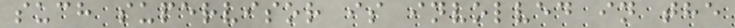such supervisor is involved in the
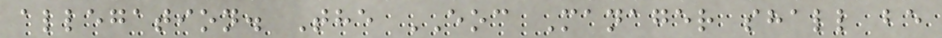allegation. The EOC Manager shall be
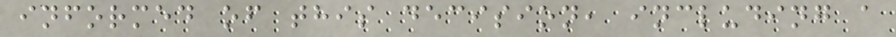informed of this decision, including a
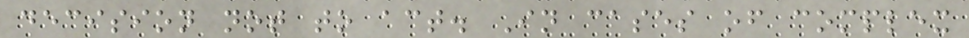decision not to act. In cases of complex
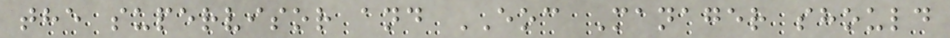the supervisor and EOC Manager should
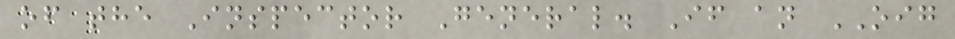of the Inspector General. If an OIG
